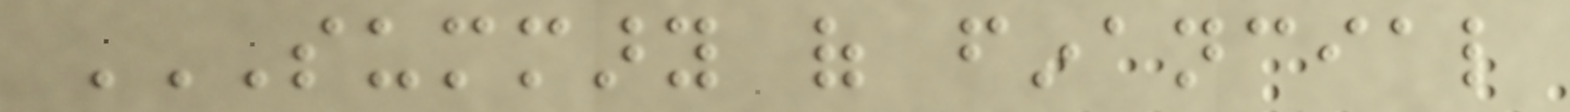SUMMARY OF FINANCIAL
